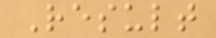Result
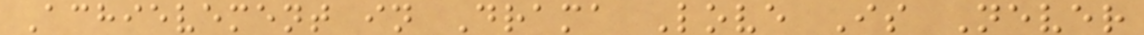Achievement in Drama Love Is Never
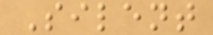Silent
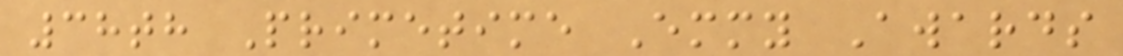38th Primetime Emmy Awards
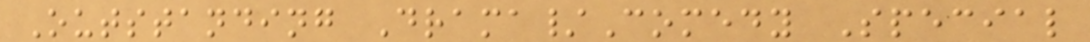Outstanding Drama/Comedy Special
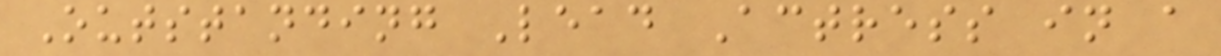Outstanding Lead Actress in a
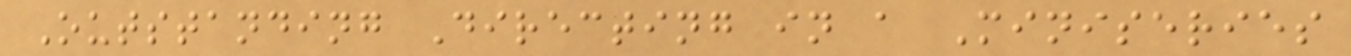Outstanding Directing in a Miniseries
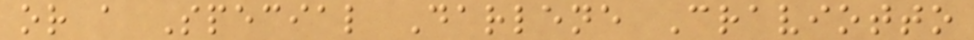or a Special Darlene Craviotto
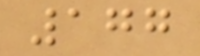177
